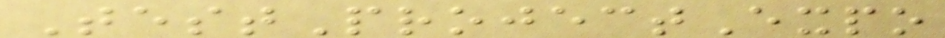TestProjectExpo
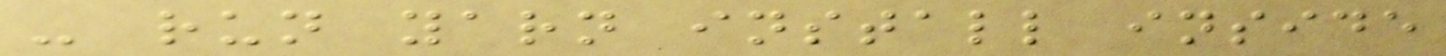- run yarn install inside
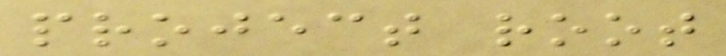project root
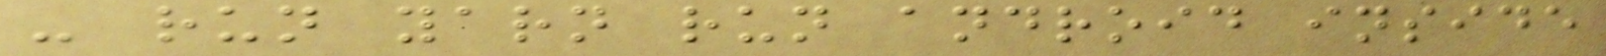- run yarn run android inside
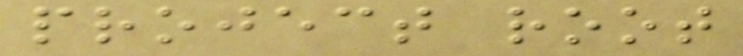project root
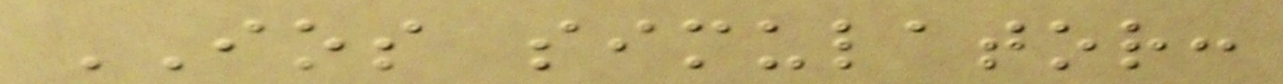IOS simulator:
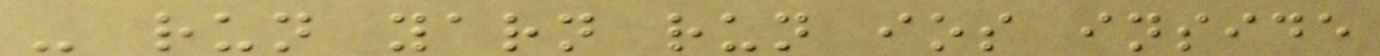- run yarn run ios inside
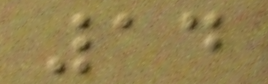14
